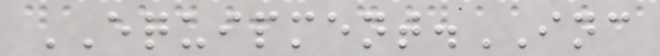EQUIPMENT.INC
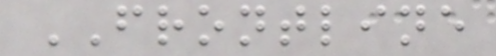FRONTLINE
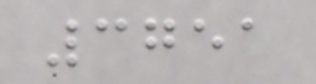3751
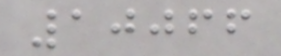10066
